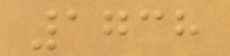1738
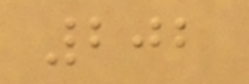202
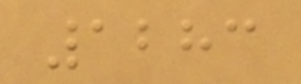1283
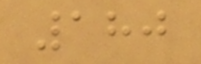180
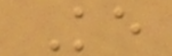Ke
